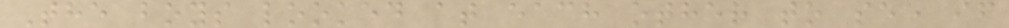The boys looked at each other to see if
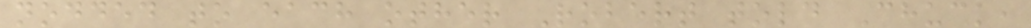nodded to each other Robert told Chuck,
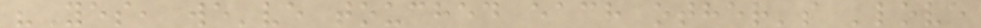"Yes, we've touched each other's 'love
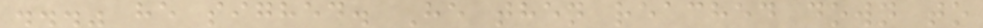..." he sighed. He then reached down to
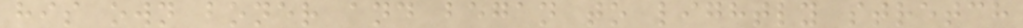his own boner and began to lightly stretch
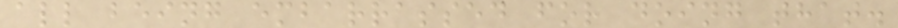all being embarrassed for doing that.
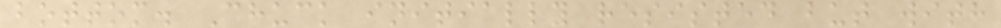bottom. Chuck initially resisted but with
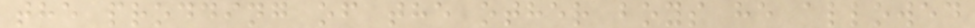the prodding of the other boys he allowed
